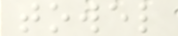towel
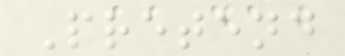Pretend
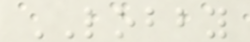LOBBY
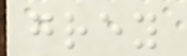grey
